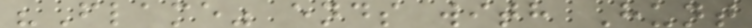"Flame" ends with Hunt
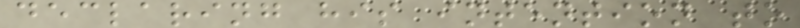declaring his intention to
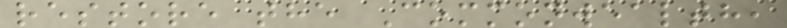restore the Commonwealth,
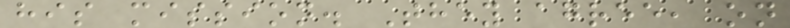his mission. They agree, on
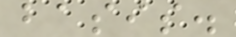basis.
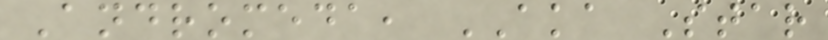Andromeda, AKA Star
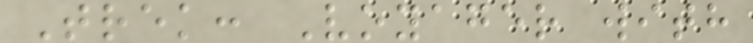Trek: Voyager with
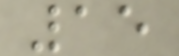15
